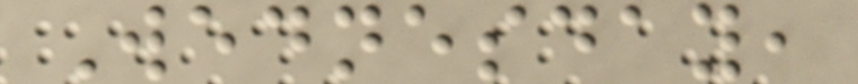Wednesday,
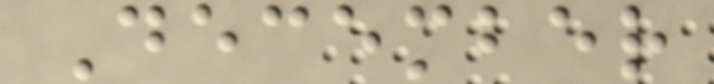December
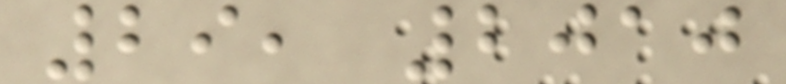29, 2010
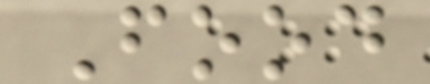Food
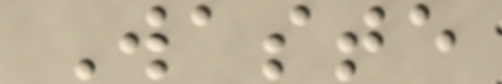Waste
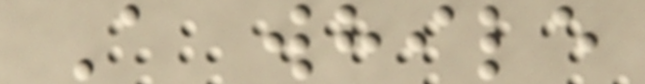A while
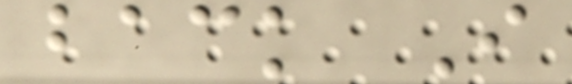back I
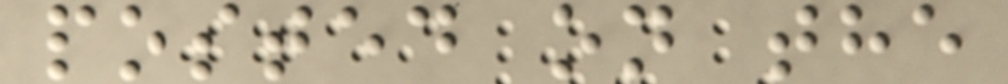posted on the
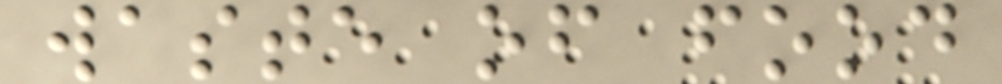waste of food
